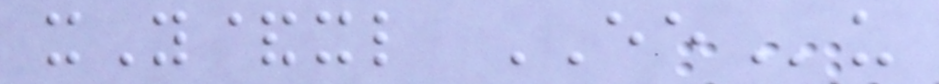xY&xl EEu
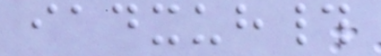iadxuh#
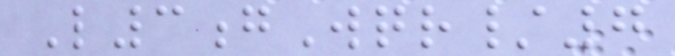L3gWqr/7
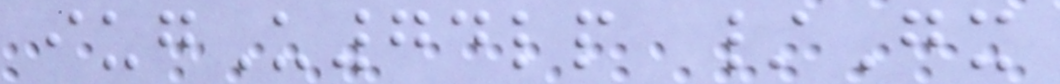iugU74lp /Gx
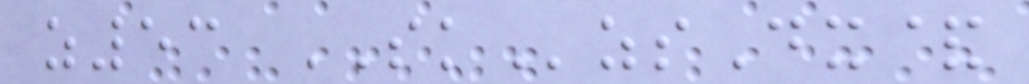z53 SKzsDx&
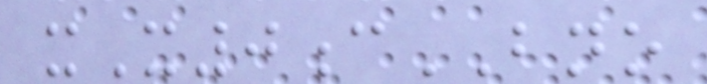xX0cBNO
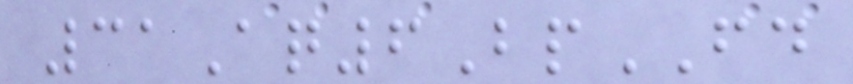31Aq6BpFD
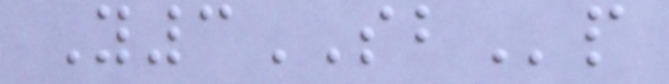Y3SBp
